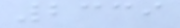2339
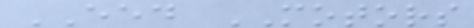EED MOTORS
